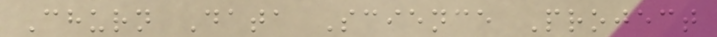Churn Data Science Project
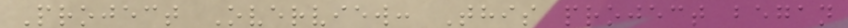Project Overview: This project began
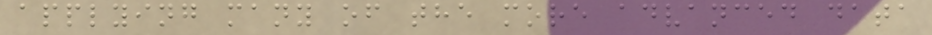applying many of the more advanced data
